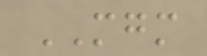MGM
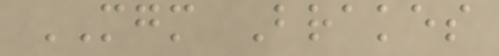MGM Brakes
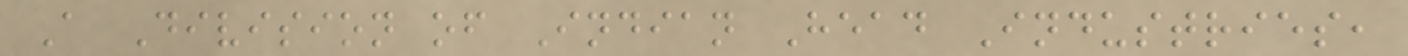A Division of Indian Head Industries,
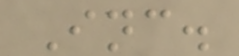Inc.
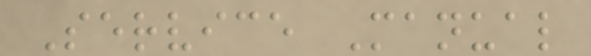Service Manual
